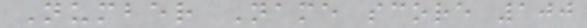Number Name score 100
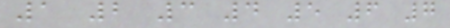1 2 3 4 5 6 7
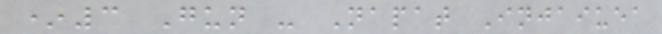*3 Gun - Napat Injaiuea
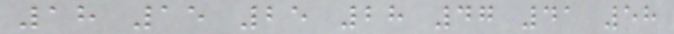18 15 25 28 47 41 58
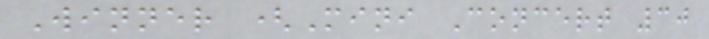Winner (Mini Concert 30
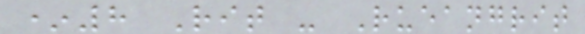*8 Rit - Rueangrit
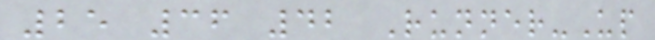25 36 42 Runner-Up
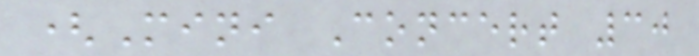(Mini Concert 30
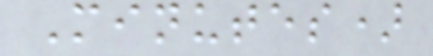Minutes)
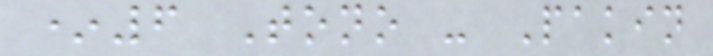*6 Tono - Pakin
